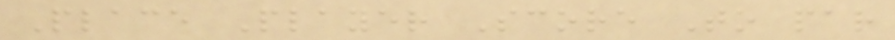Place Player Score To par
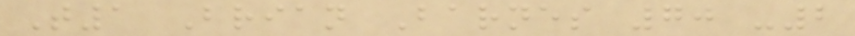T1 Brian Barnes 70 -2
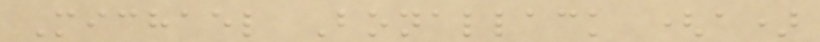Michael Bonallack (a)
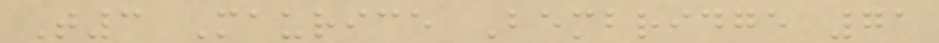T3 Maurice Bembridge 71
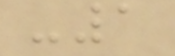-1
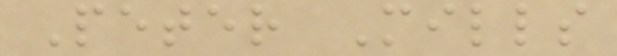Peter Mills
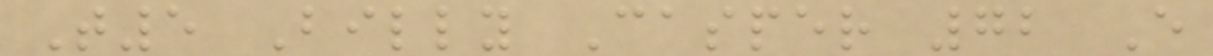T5 Billy Casper 72 E
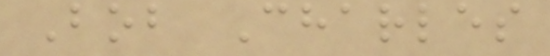Bob Charles
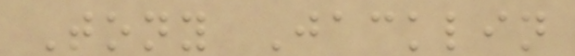Tony Jacklin
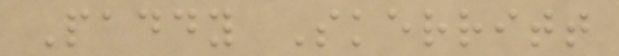Paddy Skerritt
